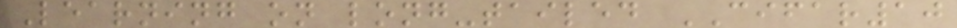Learning on long-tailed CIFAR10
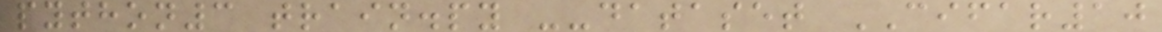python3 train.py --dataset CIFAR10
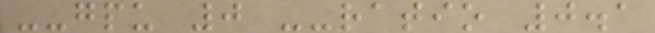--gpu 0 --ratio 0.1
